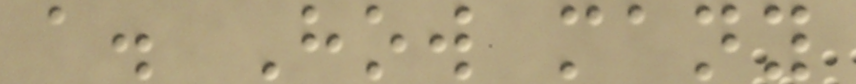a. How many
